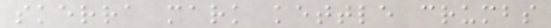skerra mark kettle crumbs
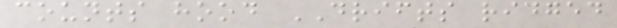counts hood DRIFTS ridged
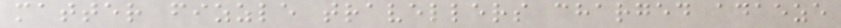matter fizzle travellers charged adaeze
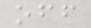off
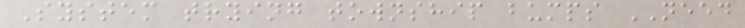System trying township bumps NEED
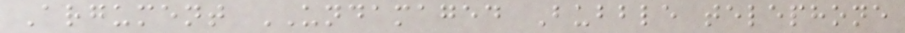Argument UNDAMAGED Bubble telephone
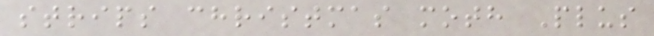strips christmas moth Plus
